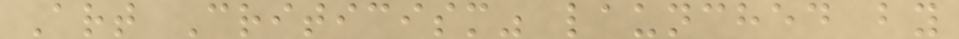Art Criticism" launched by
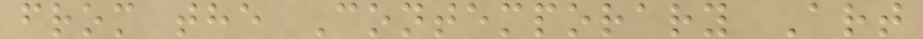from the Contemporary Art
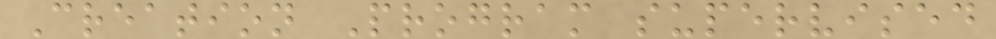Creation Program supervised
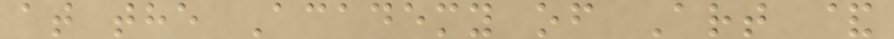at the Academy of Art &
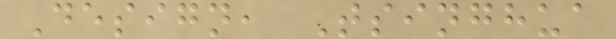Design, Tsinghua
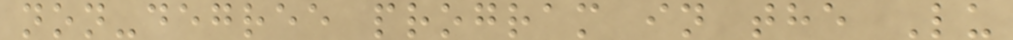non-degree program in the Lu
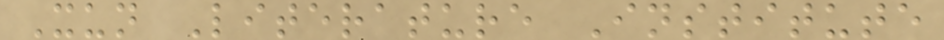Xun Literature Institute
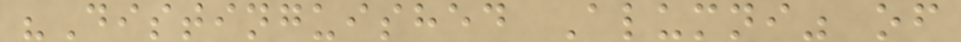"Distinguished Alumni" of
